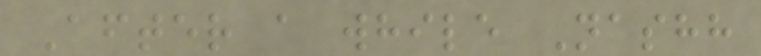After a while Nashh
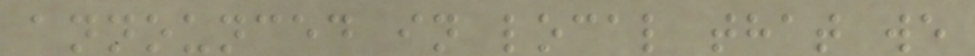announced in local that we
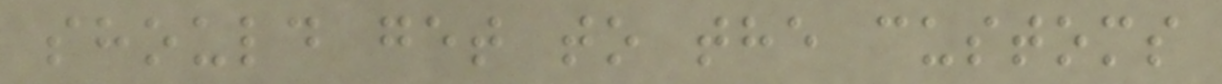should get to the customs
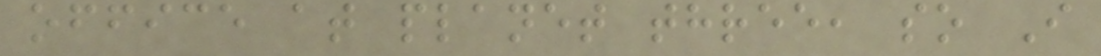office at planet three, so I
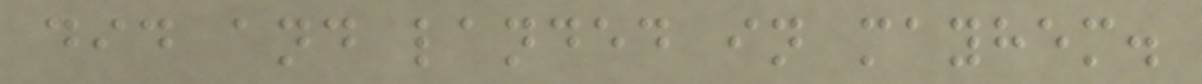did and landed in mayhem.
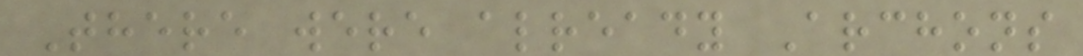There were already Archons
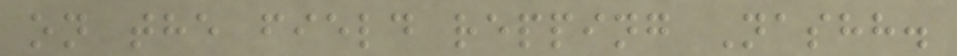on the field repping Nashh.
